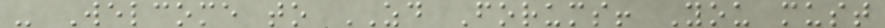- Welcome to ZD Forums! You must
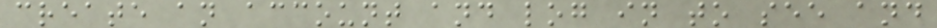create an account and log in to see and
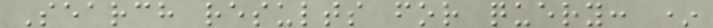Search results for query: *
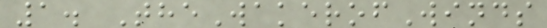1. TheWakerofWinds
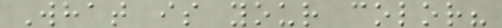What is your color?
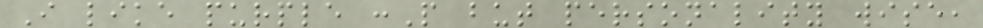I like purple :P but personality wise,
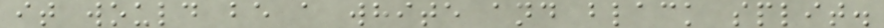it would be a white and black split.
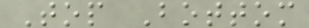Top Bottom
